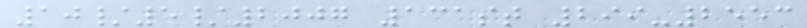10/5/2007 131st 299-2553
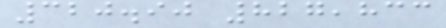320.90 827,833
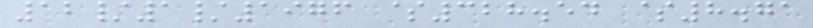12/1/1976 $328.54 $8.71
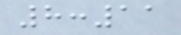8:11
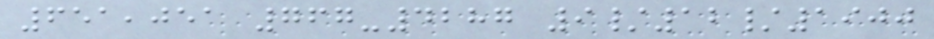651,051 767-4287 9/12/1900
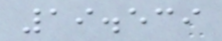19.539
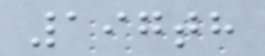197th
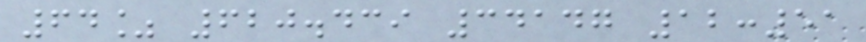64% 620.439 34147 12:51
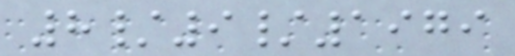8/9/1979
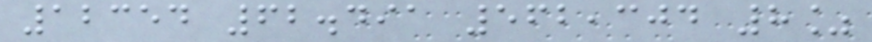12354 62.491 562,304 8%
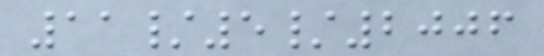11/5/2006
